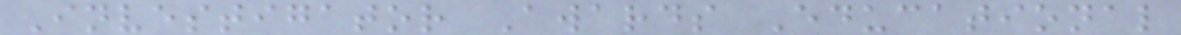Investigator Awards Educational
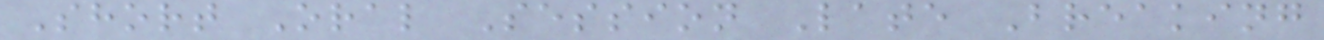Short Oral Session Late Breaking
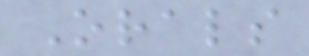Orals
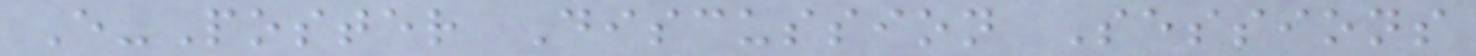E-Poster Discussion Sessions
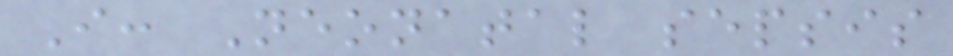I: Neonatal sepsis
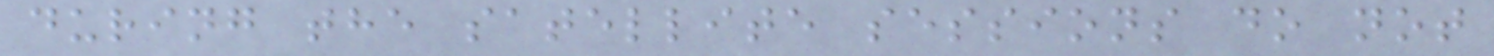during the satellite sessions do not
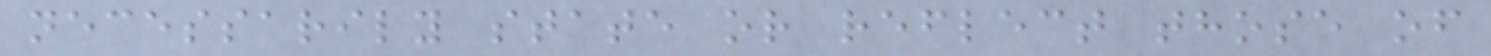necessarily state or reflect those of
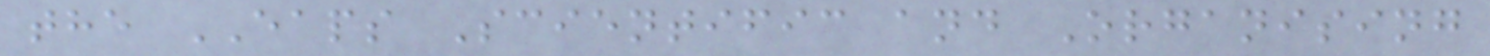the EAPS Scientific and Organising
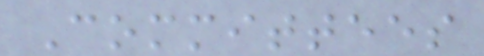Committees
